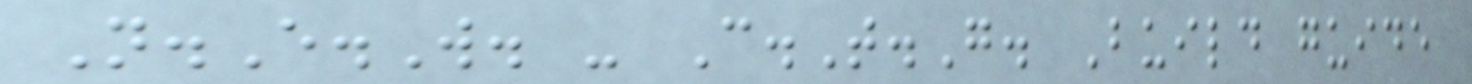N.E.W. - C.T.G. Build guide
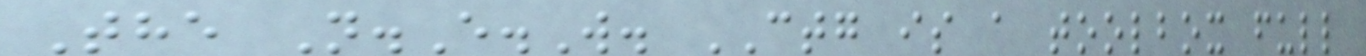The N.E.W. CTG is a toolbox full
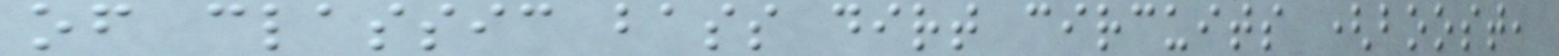of classic bass dirt circuits (boost,
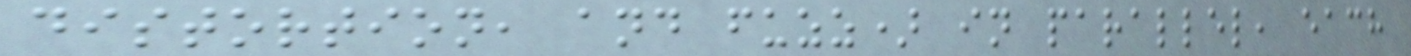distortion, and fuzz) in parallel, each
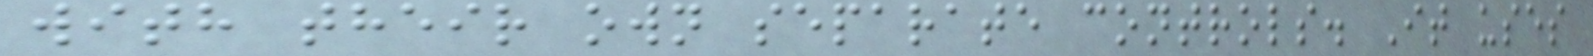with their own separate controls. It uses
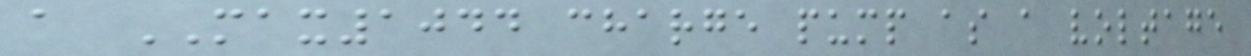a MAX1044 charge pump as a voltage
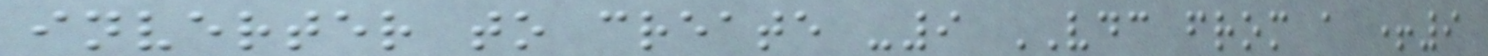inverter to create -9 VDC from a +9
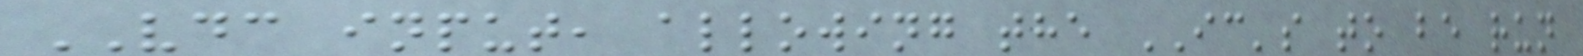VDC input, allowing the IC's to be run
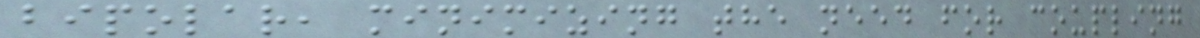bipolar, minimizing the need for coupling
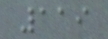119
